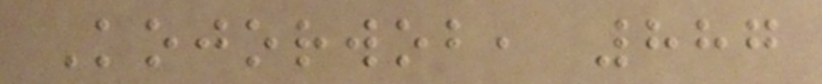Kojorwob, 887
